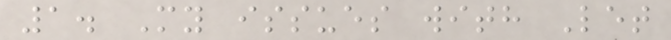1. My issues with Let
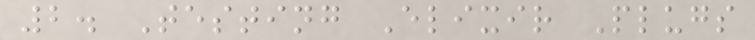2. Testing Elixir Plugs
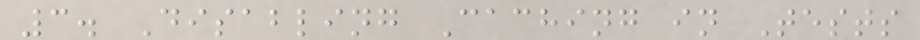3. Disabling Caching in Tests
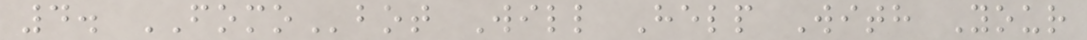4. FOMObot Will Help With Your
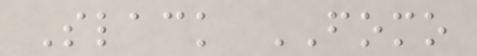Slack FOMO
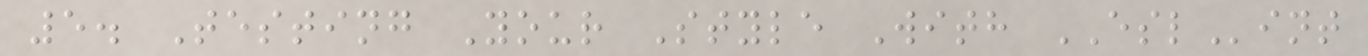5. Testing Your Style With ESLint
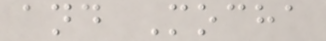and Mocha
